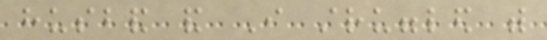husband and I struggled with
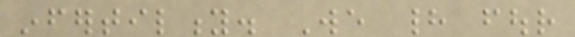infertility. We had four
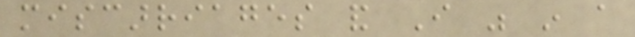miscarriages and I was in a
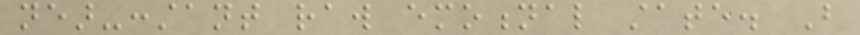near-constant raw emotional state. But
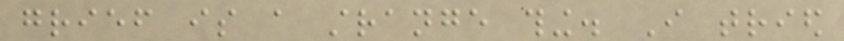grief is a strange thing. I tried
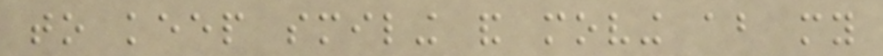to keep smiling and moving about my
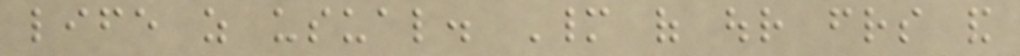life as usual. Many of our friends and
